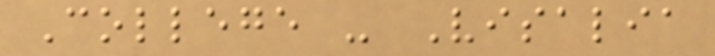College - Visalia
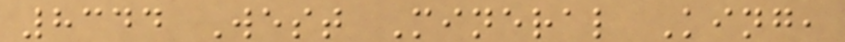8344 West Mineral King,
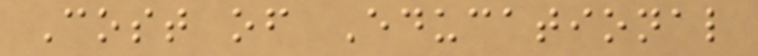Cost of Educational
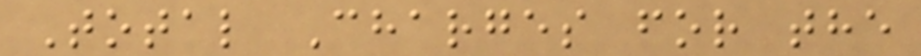Total Charges for the
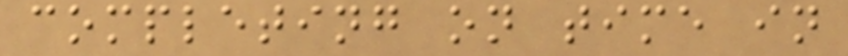completing on time in
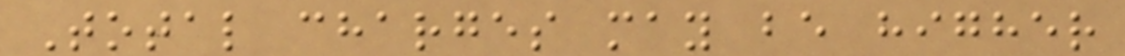Total charges may be higher
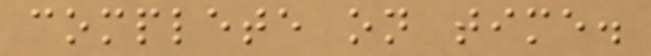complete on time.
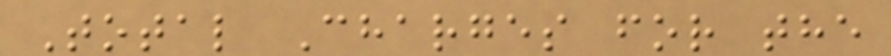Total Charges for the
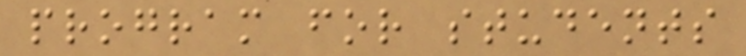program for students
